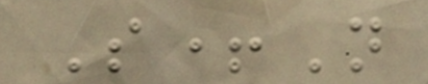S+N
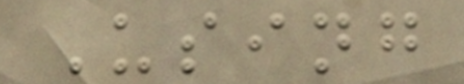Using
